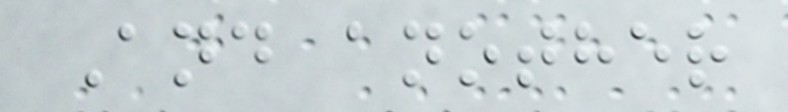And another
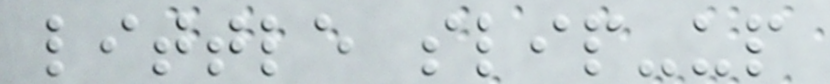little slip-up
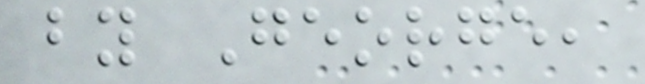by George,
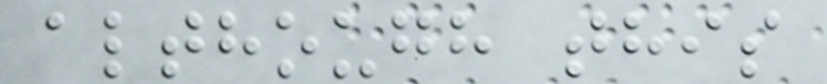although this
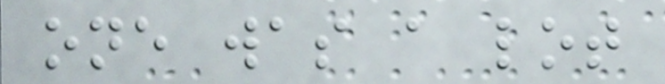one was a lot
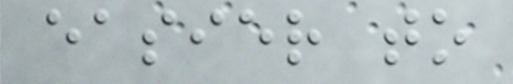easier to
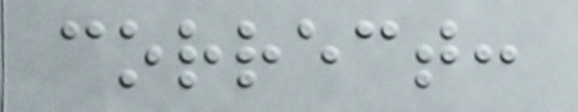correct:
